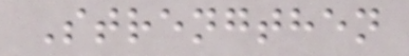Strengthen
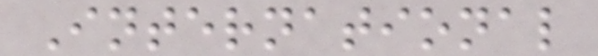International
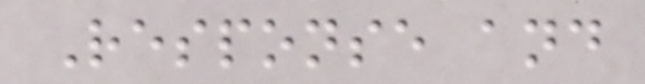Response and
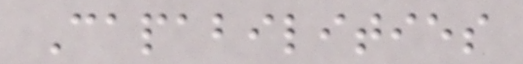Capabilities
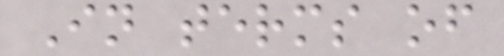In terms of
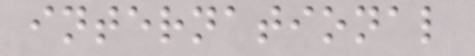international
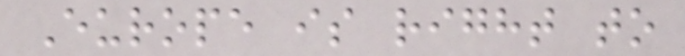Europe is right to
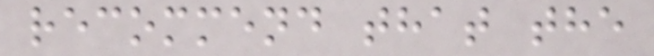recommend that the
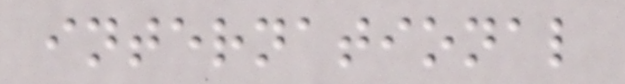international
